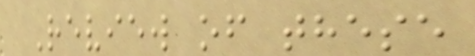Review of these
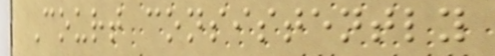Court consistently
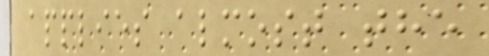applies almost the
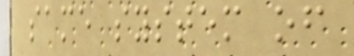same system of
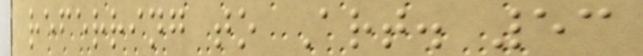referring to Art. 53
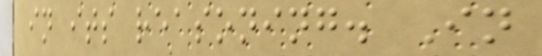in its reasoning. In
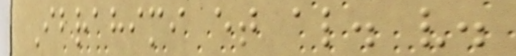Ibrahimi et al. v.
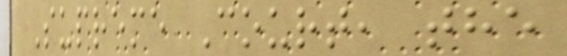Supreme Court, the
